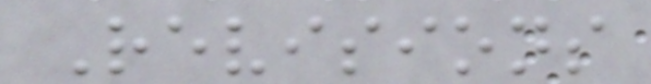Revisions
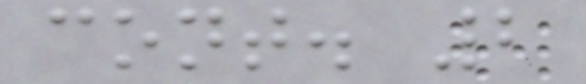cont. 2
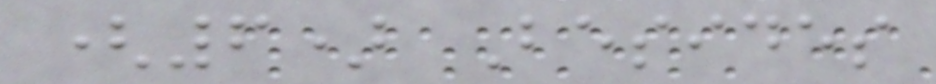(6) Besides
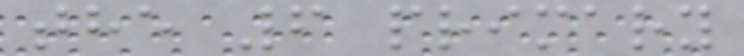the 6 primary
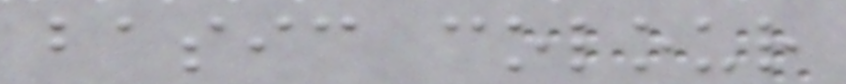basic colour
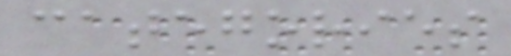categories
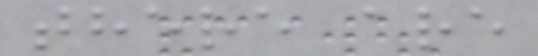there are
